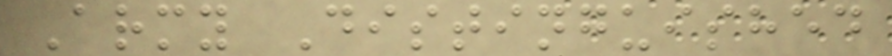Army Distinguished
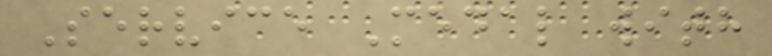Service Medal with
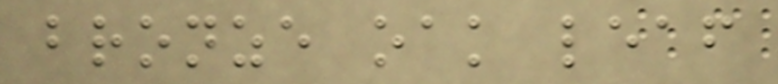bronze oak leaf
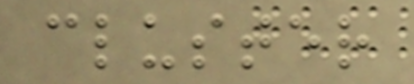cluster
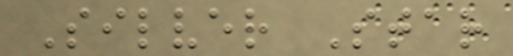Silver Star
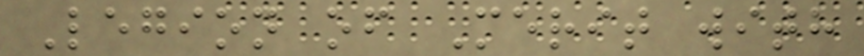Legion of Merit with
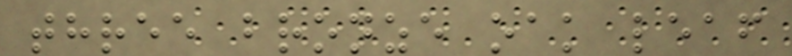three bronze oak leaf
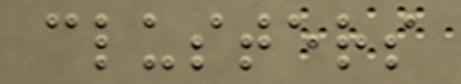clusters
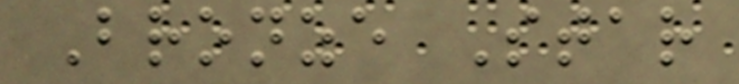Bronze Star
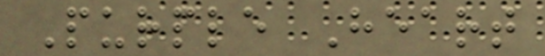Purple Heart
